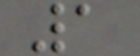1
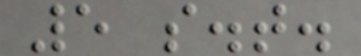5 s.t.
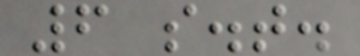6 s.t.
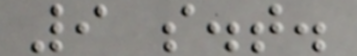9 s.t.
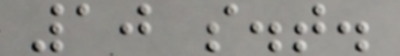10 s.t.
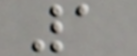1
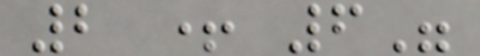2 + 6"
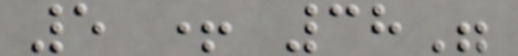5 + 38"
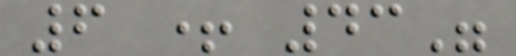6 + 43"
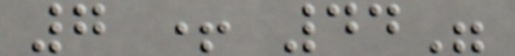7 + 44"
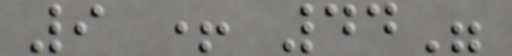9 + 44"
